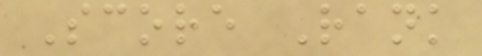Score Rank
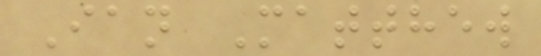Ian Matthew
